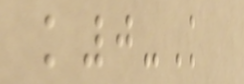k0-K
